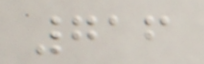716
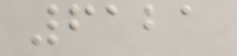6121
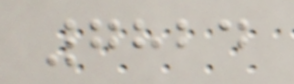7824
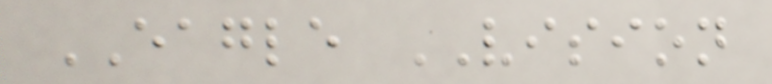EAGLE VISION
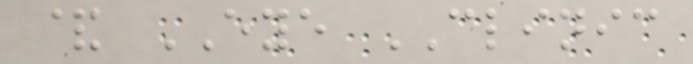& EYE CLINIC
